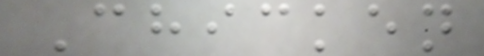Chicken
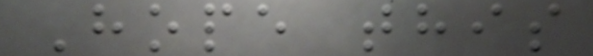Hope this
